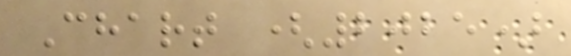Chart (2025)
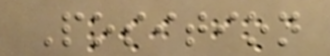Position
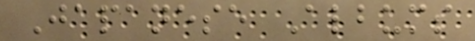Japanese Albums
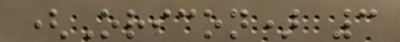(Oricon) 3
